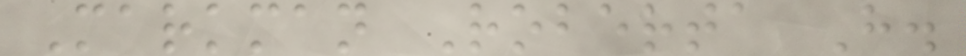Markman Roberta H.
